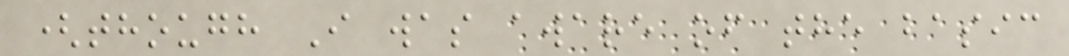(though I was aware of the basic
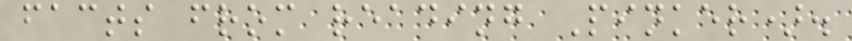facts from reading Pinker).
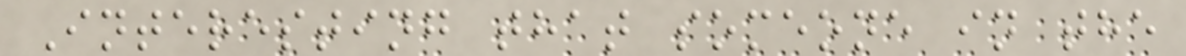Interesting that someone in the
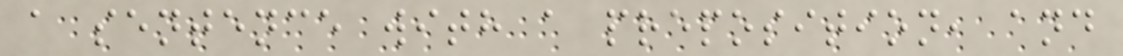a sentence with a preposition, and
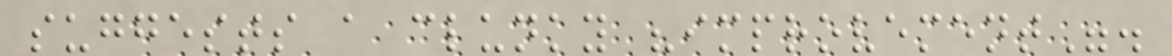suggests a clunky "improvement".
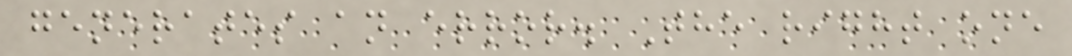generates an error. The right one
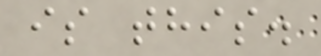is this.
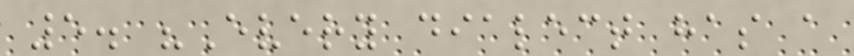5. "Every dialect has a
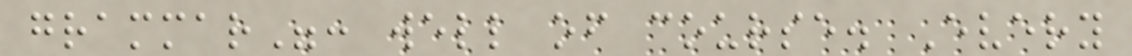grammar": well of course. Every
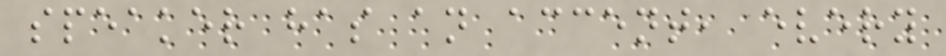speaker has an accent, every
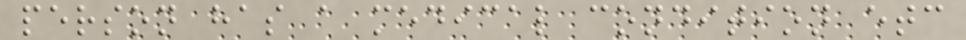person has a medical condition etc
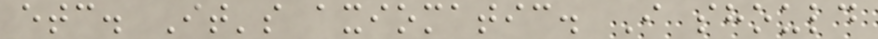etc. It's axiomatic. I should
